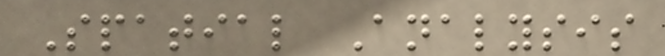Spatial Analysis
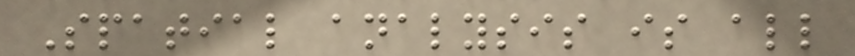Spatial analysis is all
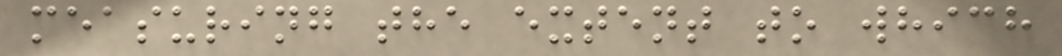measuring the extent to which
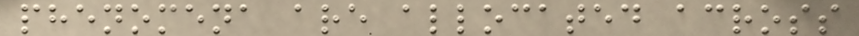phenomena are allocated across
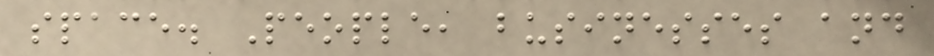space. People, businesses and
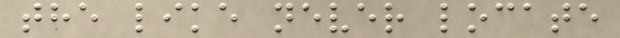the like never locate
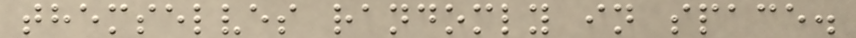themselves randomly in space.
